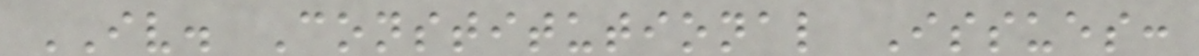IV. Constitutional Issues:
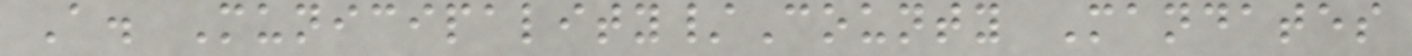A. Municipality/County Mandates
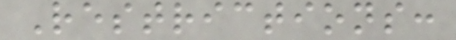Restrictions:
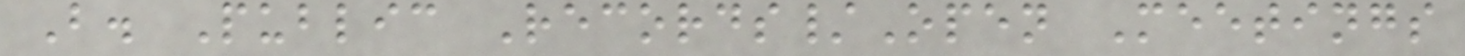B. Public Records/Open Meetings
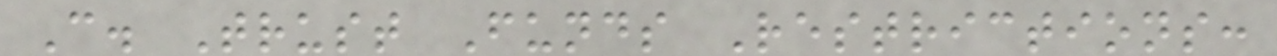C. Trust Funds Restrictions:
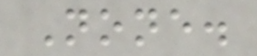None.
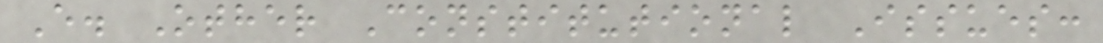E. Other Constitutional Issues:
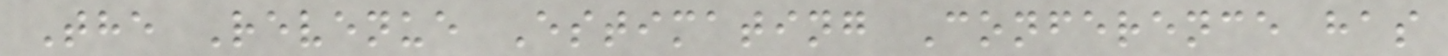The Revenue Estimating Conference has
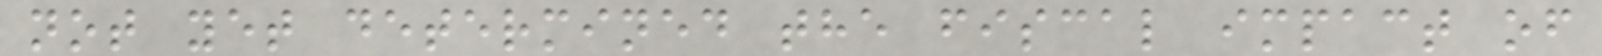not yet determined the fiscal impact of
